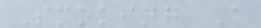Smoking A
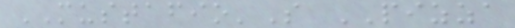MUSTAFIO'S PIZZA
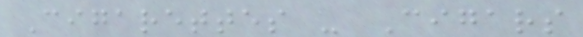Cigarettes - Cigars
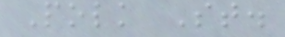Polk St.
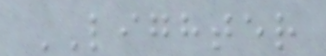LIGHTER
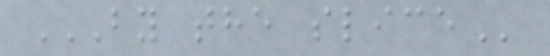BY THE SLICE
